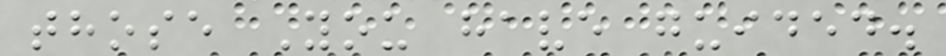those You have guided.
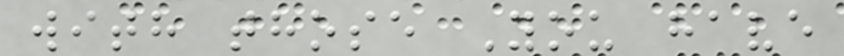with those You have
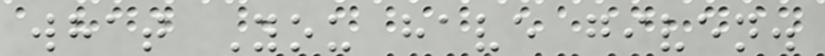what You have given.
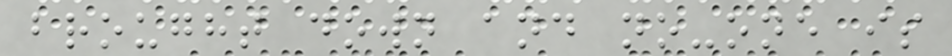brought down and no-one is
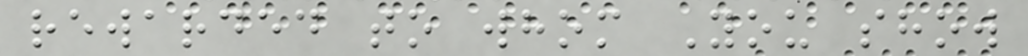rewarded to whom You show
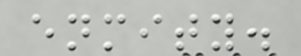enmity.
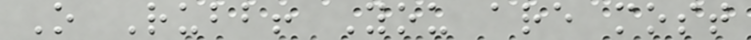O Rubb! You are most
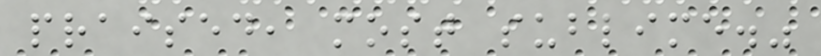praised, most sublime."
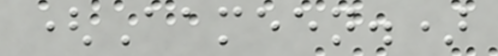(Aameen.)
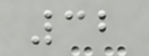32
